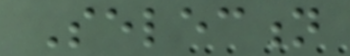Selection
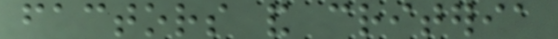factors and criteria
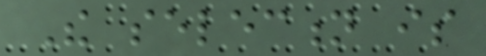The selection is
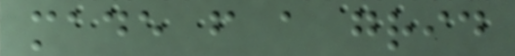made from a grid
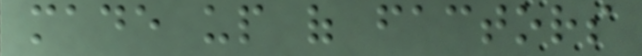made up of factors
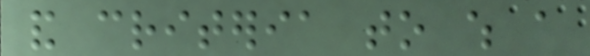and criteria to which a
